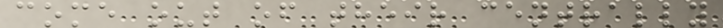come out of their centrally
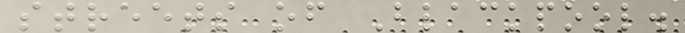streets of Blackpool.
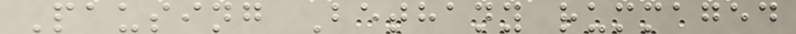Pausing Bethany rummaged
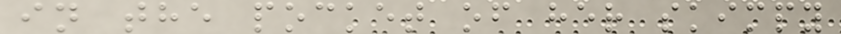in the pocket of her skimpy
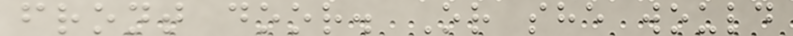front door. Or she would
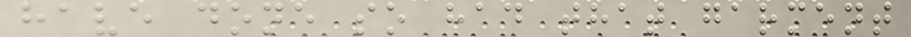have done so had that garment
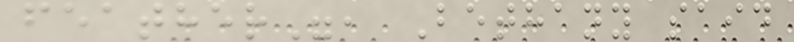feather", Bethany said
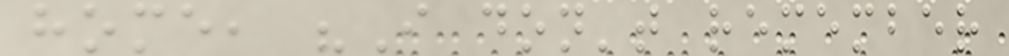home, "I don't remember
